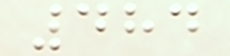484
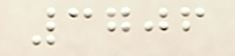3706
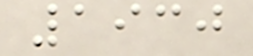1930
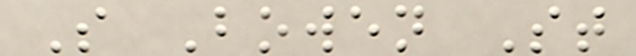S Bowen St
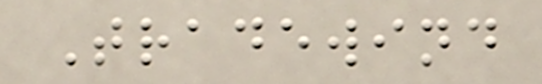Tradewind
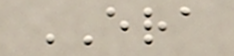ERA
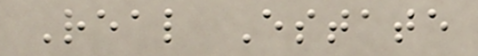Real Estate
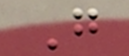G
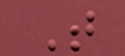T
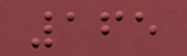165
